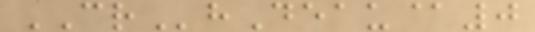CRhDeau@0
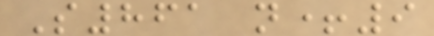S861 n+9
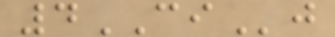4CIj
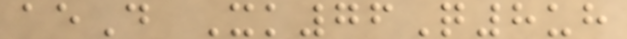aeD Xk76Q8uh
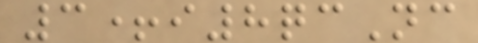3+i8qcNc
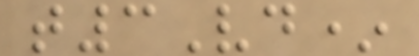t3Vd*
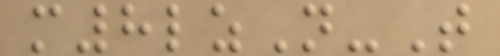m8lzN-T
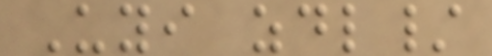Uyi zdl/
